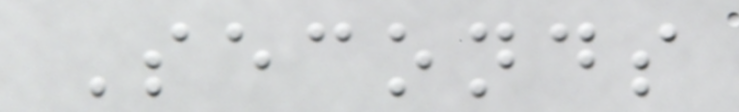Seconds
